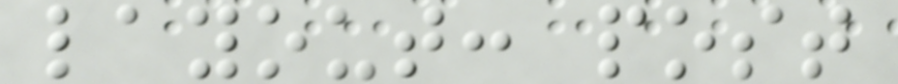layout: post
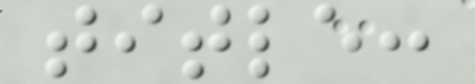title:
